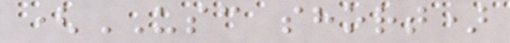(USC short)
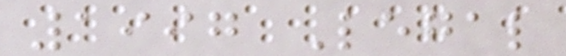1997 Legal
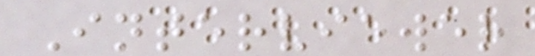Interviewer
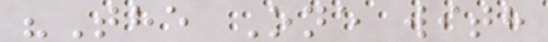"The One with
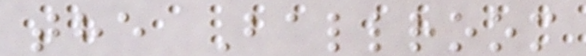the Ballroom
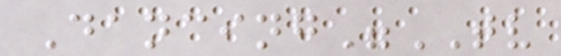Dancing"TV
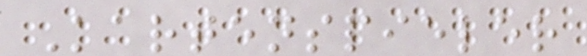Kartenspieler
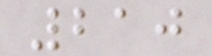210
